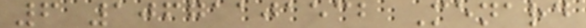6 10671101532 Menard
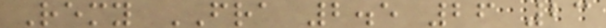Remy FRA 2.5 26 23
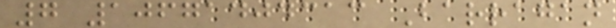7 10671404313 Barragan
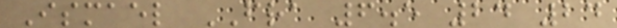Ismael FRA 6.5 24 24
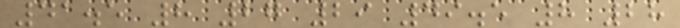41.5 8 27 29 49.5 8 28
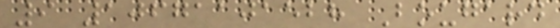9 10671101528 Bougard
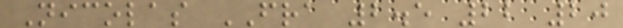Nicolas FRA 2.5 22 20
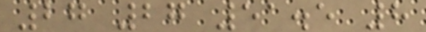27 27 51.5 8
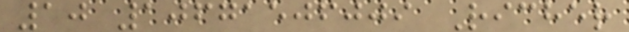10 10671506009 Richer
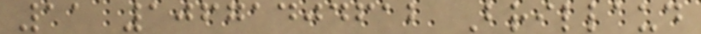11 10671404612 Brillaud
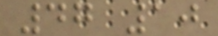47 10
